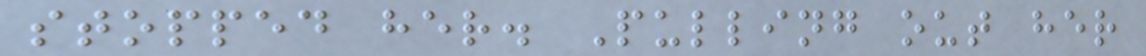stopped her. Pulling out her
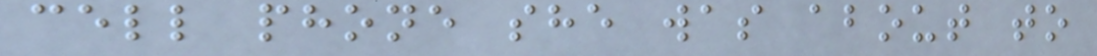cell phone she was about to
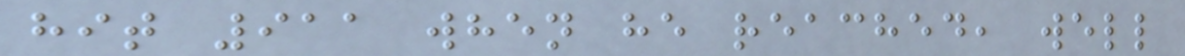hit 911 when he reached, well
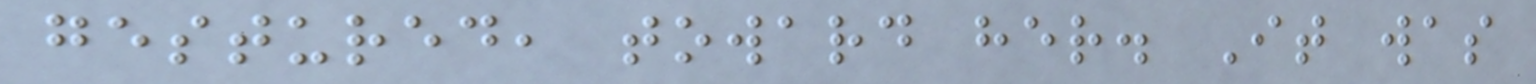gestured, toward her. It was
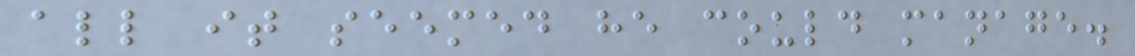all it seemed he could manage.
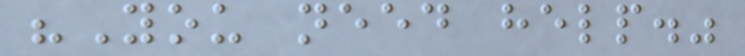"You need help."
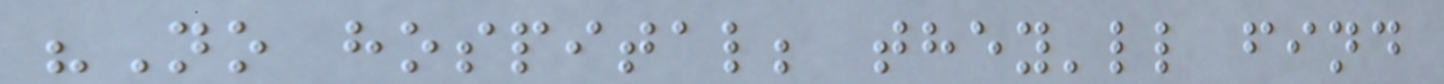"No hospital; they'll find
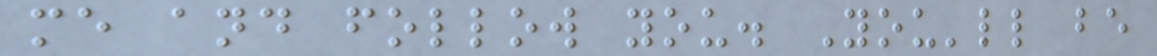me and follow you. You'll be
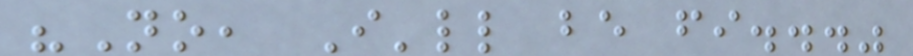"No, I'll be fi..."
